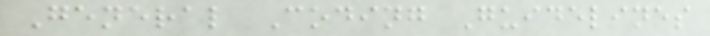General Coding Guidelines
